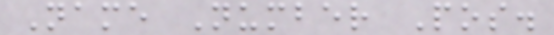Name Number Pos.
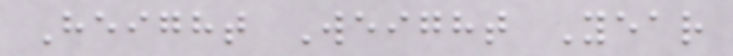Height Weight Year
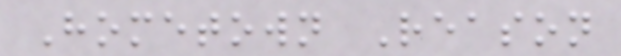Hometown Reason
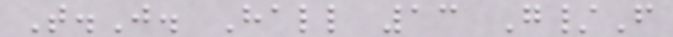T.J. Hall 13 G/F
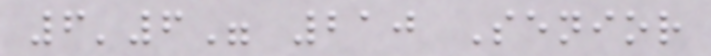6'6" 210 Senior
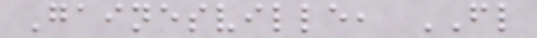Gainesville, FL
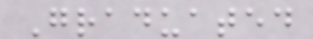Graduated
